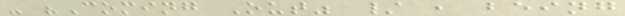- "Coming Out" / , being
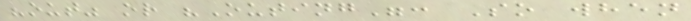"out" or "Outing": So when
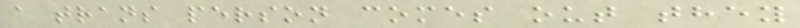a trans person comes out they
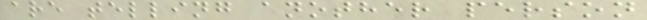are telling another person
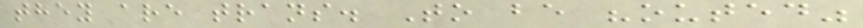they are trans. To be "outed"
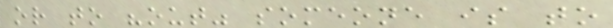or to "out" someone is to
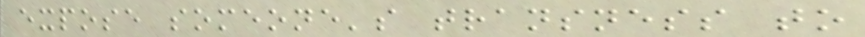expose someone's transness to
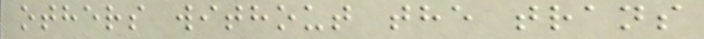others without the trans
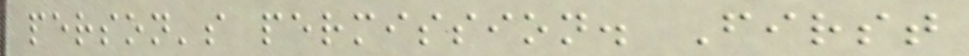person's permission. First
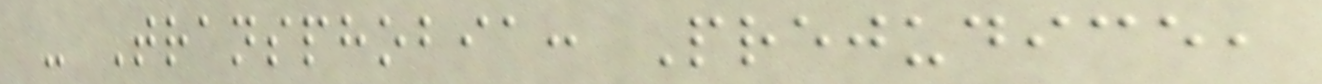- Transphobia: Prejudice,
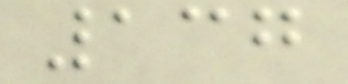137
